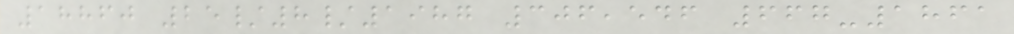18860 25/8/1987 306,546 667-1861
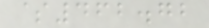$462.72
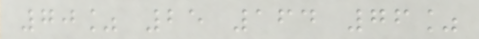70% 25 164 76%
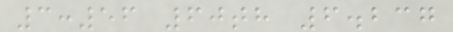3:56 60th 6.237
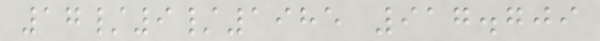17/9/1985 917.709
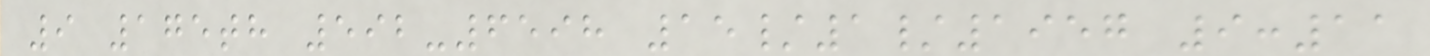9 175th 592-6598 15/1/1957 9:11
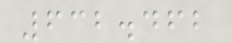632.462
